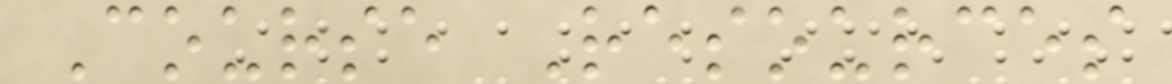Course Resources
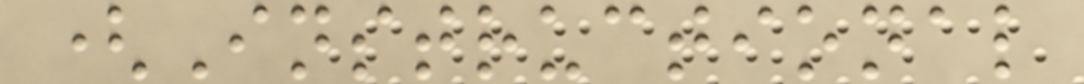(Instructional
